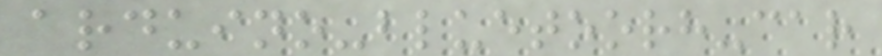arduino-bluetoorh-car
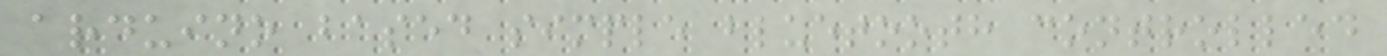arduino based simple bluetooth controlled
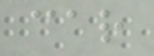car
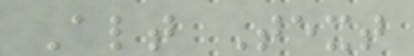Alt Text
